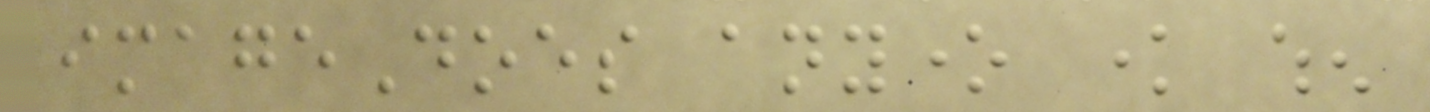imageDoes anyone know when
